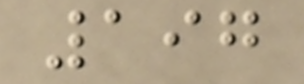197
